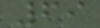69
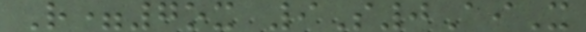R=7ox 9S0AiX
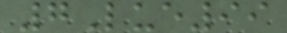7Lue99
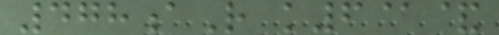478aR k6@&
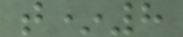t*8
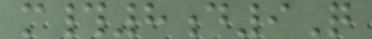m#8d9Q
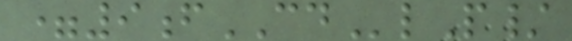=9fCDlP/
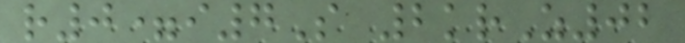r0=i7S 2krZ02
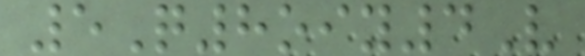5Q8oiy4V
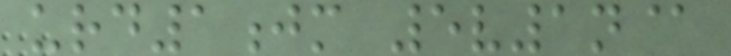urd1jm 5v1n@
